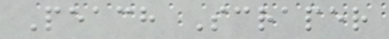Peach Scraper
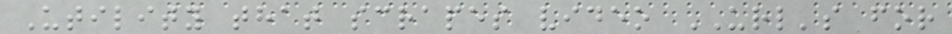Utility that scrapes video URL's for
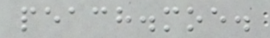peach.moe.
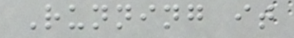Running it
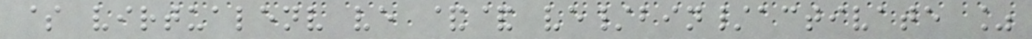$ virtualenv ve && ve/bin/activate %
